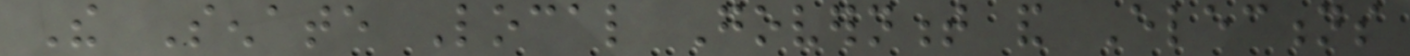The Senate Local Government and Elections
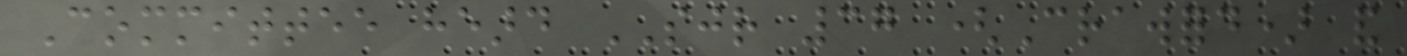Committee heard SJR 37 (Crawford) and
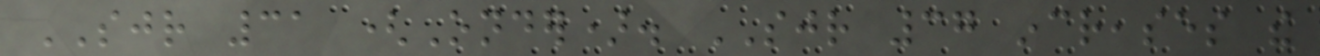SJR 31 (Onder). SJR 37 increases the
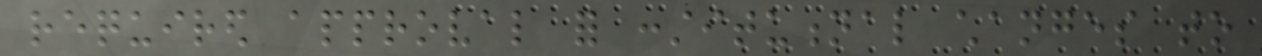required approval for constitutional changes to
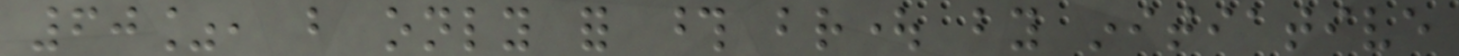60%, but only for those brought by initiative
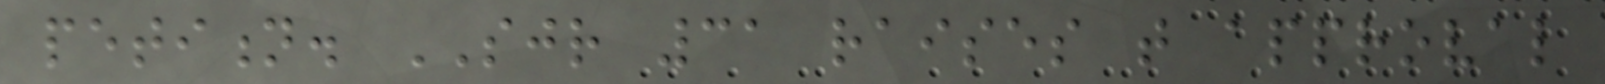petition. SJR 31 raises that approval
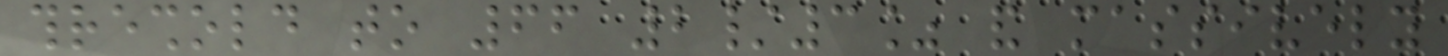threshold to 66 2/3% and massively
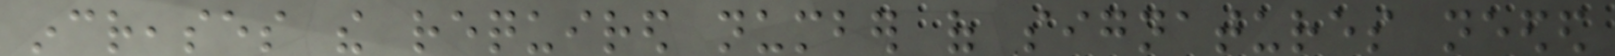increases the required number of signatures needed
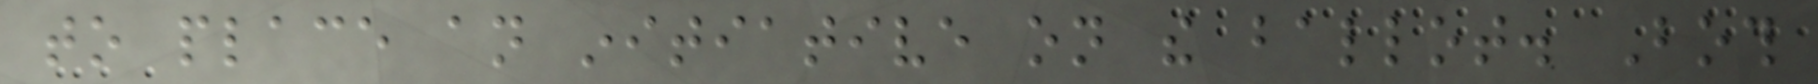to place an initiative on the ballot. Both
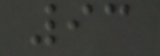93
